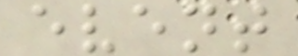event
